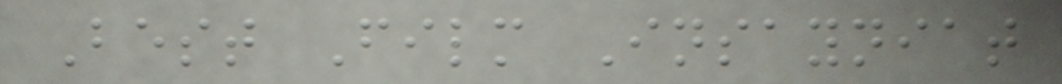Best Film Insayniat
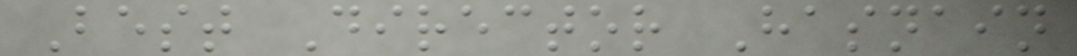Best Director Hasnain
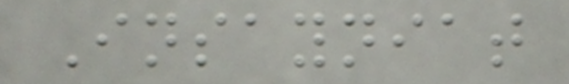Insayniat
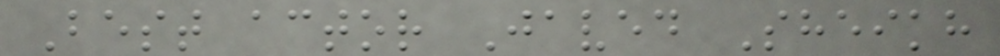Best actor Javed Sheikh
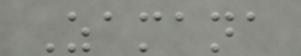Zamana
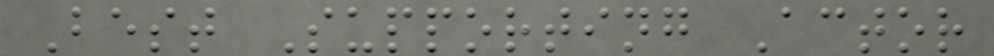Best Supporting Actor
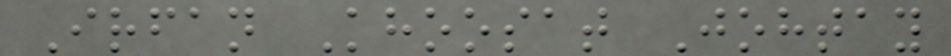Irfan Khoosat Johtay
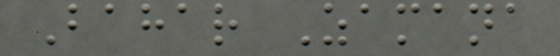Bahar Zamana
